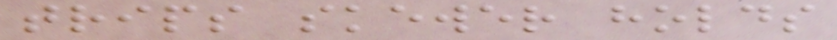trips skewer holds
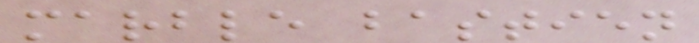marble bastien
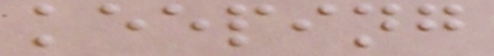keeping
